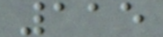115
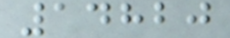14820
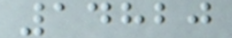14820
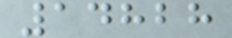14828
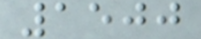1500
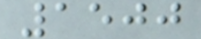1500
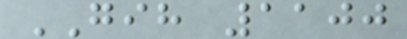GIH 1100
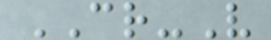CR-V
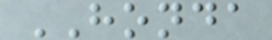HONDA
